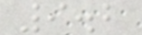9.2
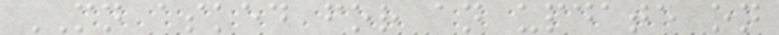MN asked for an update on
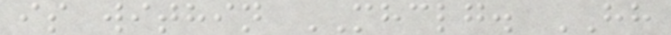is within MHCLG. HH
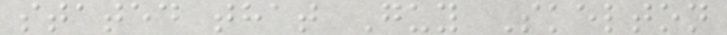stated that Guy Skelton
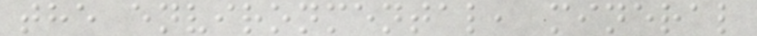the environmental, mineral
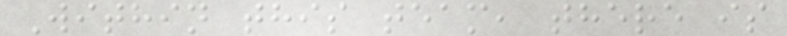Within this team, there is
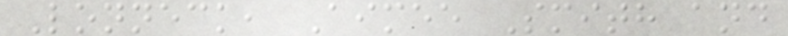Lonneck, Aimee Smith and
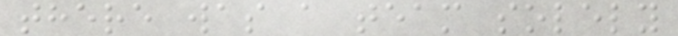there was a team solely
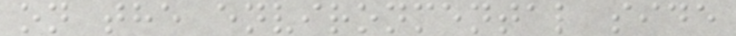on the environmental side
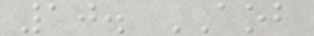10. AOB
